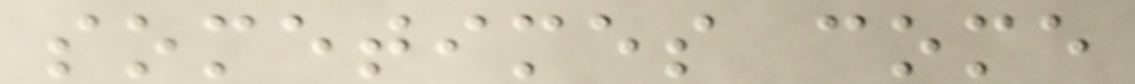sometimes come
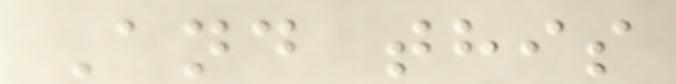And this
